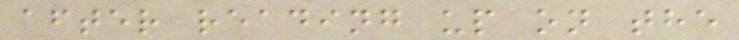after reading up on the
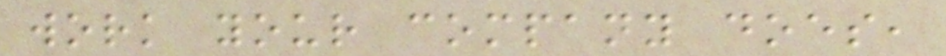work your company does,
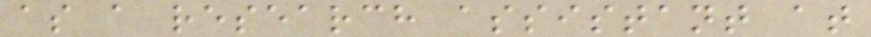as a research assistant at
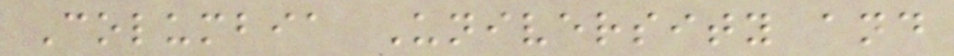Columbia University and
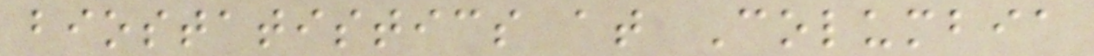biostatistics at Columbia
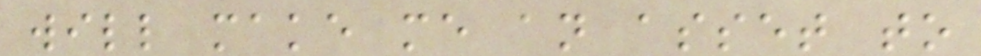will make me an asset to
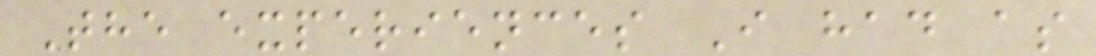The experiences I had as
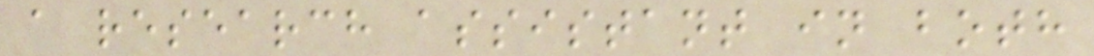a research assistant in both
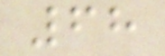68
